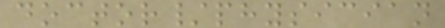doctor/physician
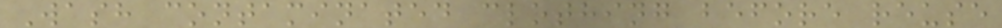Wash contaminated clothing before reuse
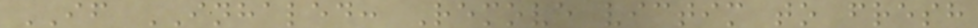IF INHALED: Remove victim to fresh
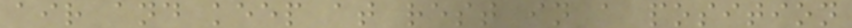air and keep at rest in a position
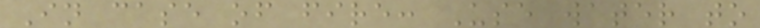In case of fire: Use water to
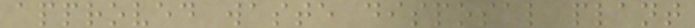approved waste disposal plant
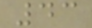43
